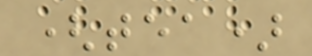(tea)
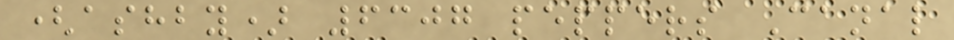(ashby) 6307 peppers Canal
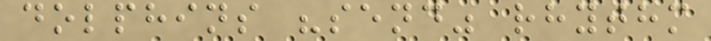dolphins "send" rhythm
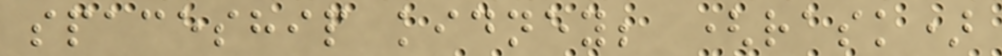spaceship kidney; (rask)
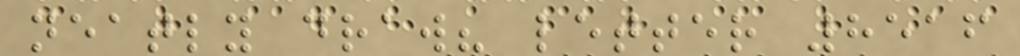neatly draw? letter 8516
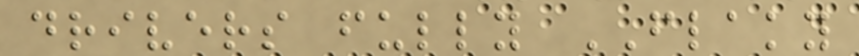drivers fully FLAKY
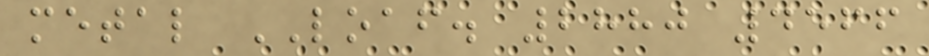metal LOAF. 2880 4566
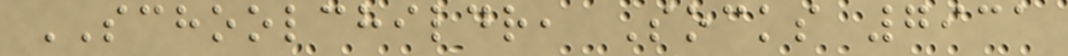SCHOOLCHILDR, Socks 7931
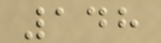148
